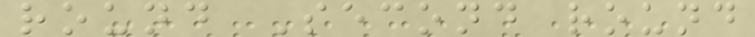round Second round
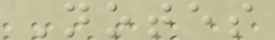Notes
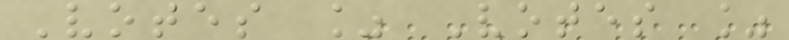Votes % Votes %
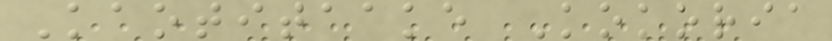Kaotitaake Kokoria
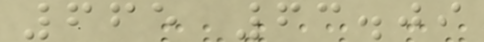665 63.09
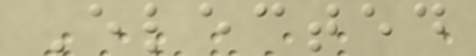Elected
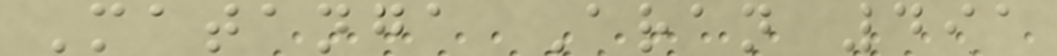Matanga Aran 491
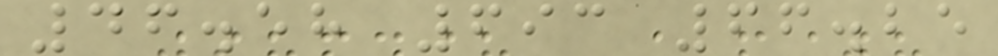46.58 693 66.25
